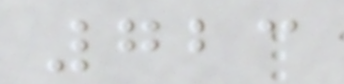723
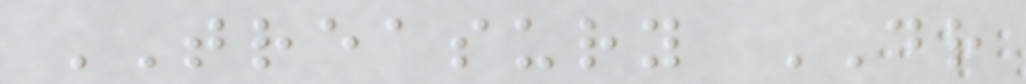TREASURY DR
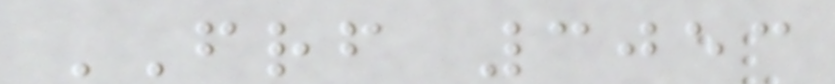FRF 3053
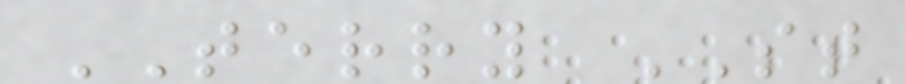TERRY ST
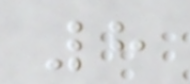8
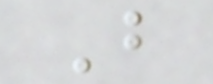B
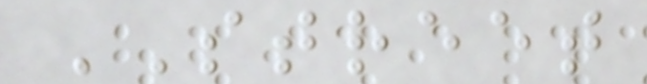STREET
